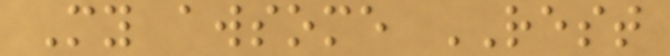My awsome REST
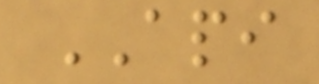API
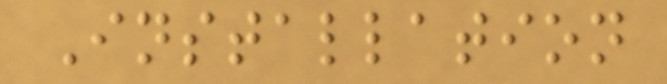Installation
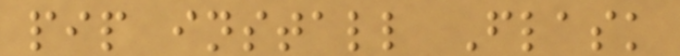pip install Flask
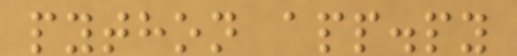python app.py
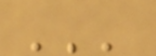'''
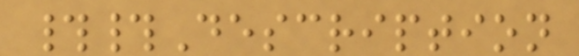##Description
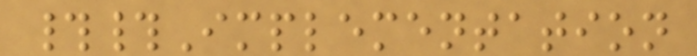##Implementation
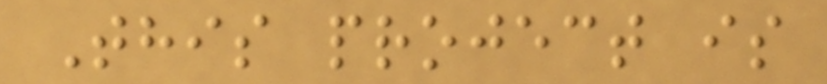This project is
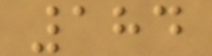184
